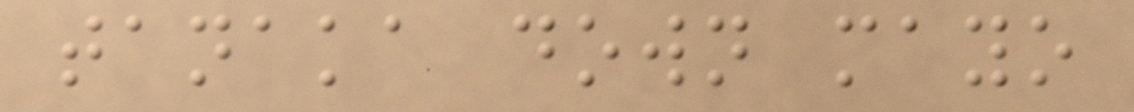tanaka down mayo
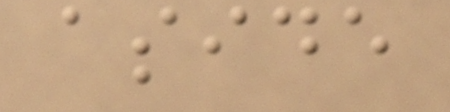aside
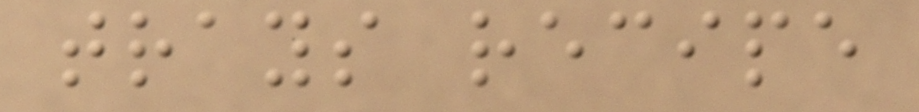trays recipe
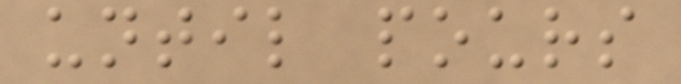until pours
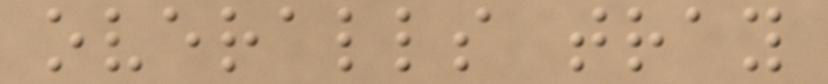overalls tray
